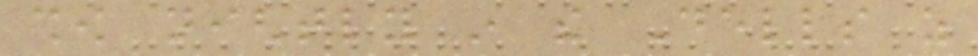show nightly in the Dells as
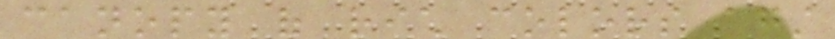canopy of rich colors against
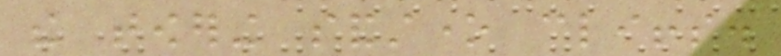the towering sandstone cliffs.
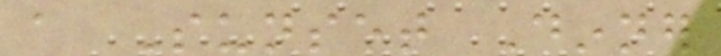a Sunset Dinner
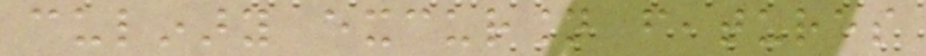culinary excursion features
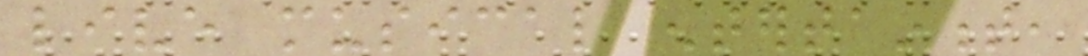live musical entertainment,
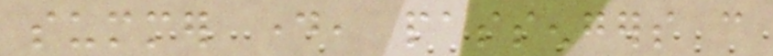summer day, passengers can
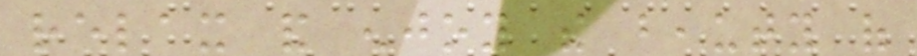relax and enjoy the beauty of
